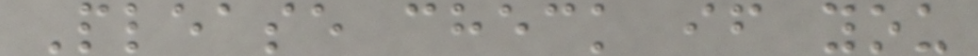Please check if you
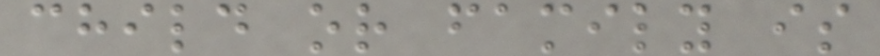child or family is
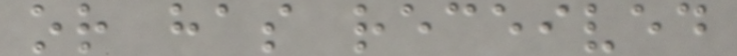or has received
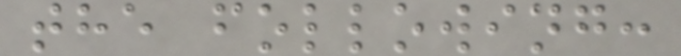the following:
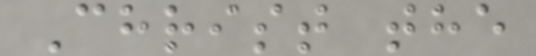Christ the
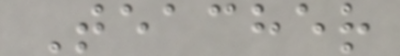Teacher
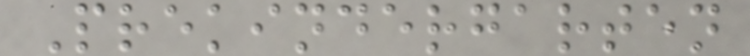Prekindergarten
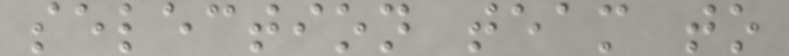selection team to
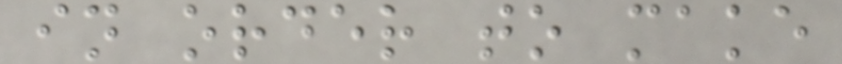in order to make
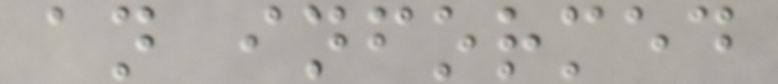an informed
